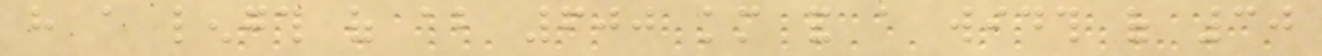have a length of about 600 km and a width of 30
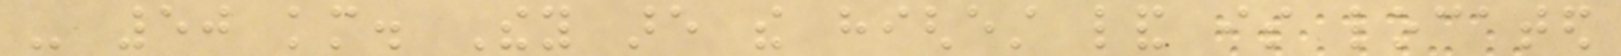- 50 km. They are the highest land is located
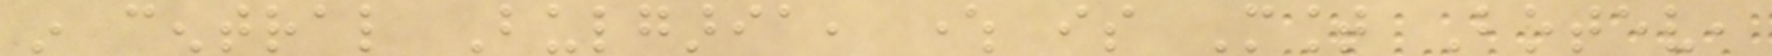in central Bulgaria, where is Mount Botev,
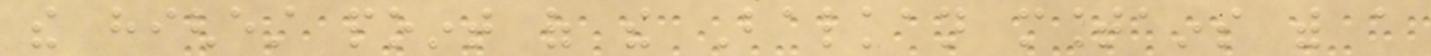the highest point of the Balkan mountains with a
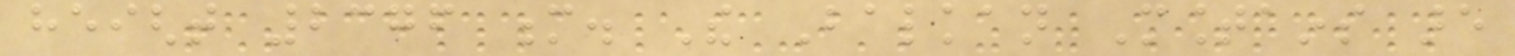height 2376 m. The Balkan Mountains are
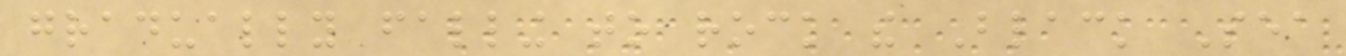gradually falling to rock the Black Sea
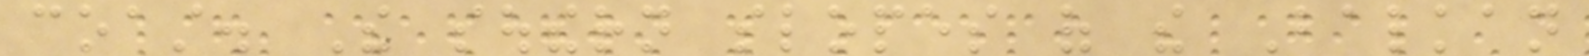coast. The southern slopes of the Balkan
